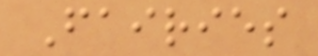Fairies
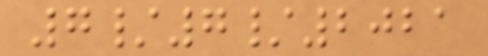7/7/2021
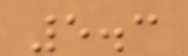5.3
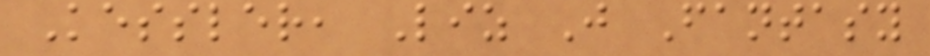Kessler, Liz J Fantasy
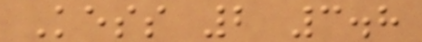Kess 2 3.8
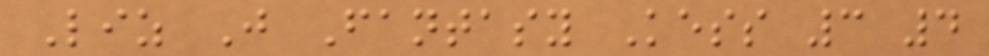Liz J Fantasy Kess 3 4
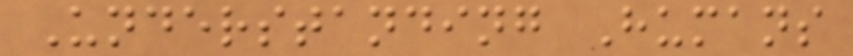Understanding Humans
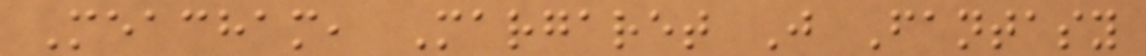Meacham, Margaret J Fantasy
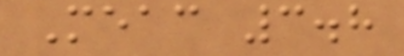Meac 3.8
